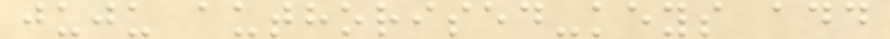juju authorised-keys add
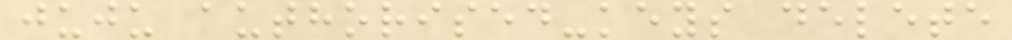juju authorised-keys delete
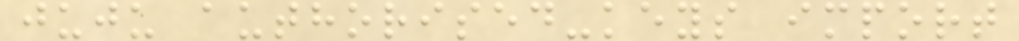juju authorised-keys import
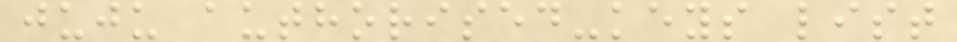juju authorised-keys list
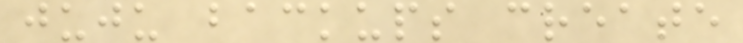juju backups create
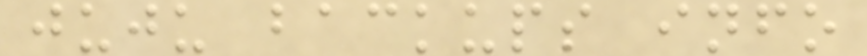juju backups info
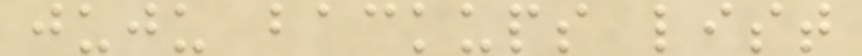juju backups list
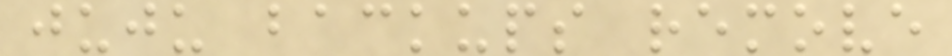juju backups remove
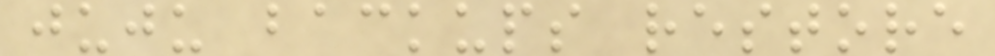juju backups restore
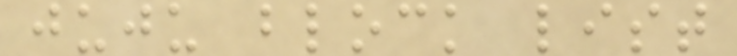juju block list
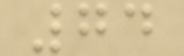74
